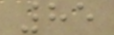85
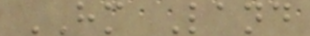HM Land
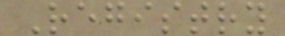Registry
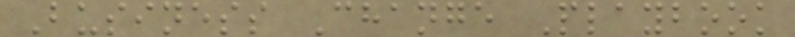Business Change Playbook
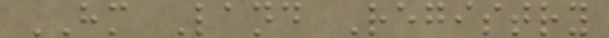HM Land Registry
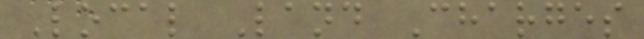Local Land Charges
